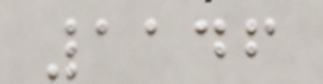1146
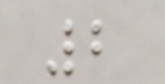2
